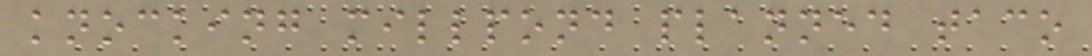knocking millpond planned taco
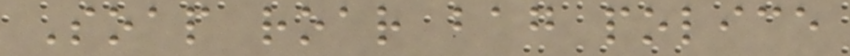Soap roar bag police
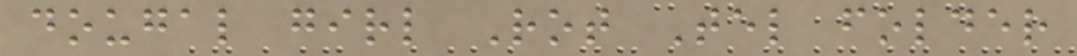dougal girl Rot Tel folder
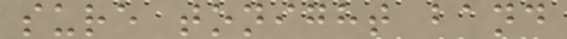sure tonight band
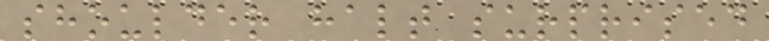shoulder halt surprised
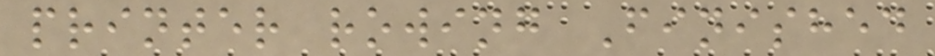printer rowing Finished
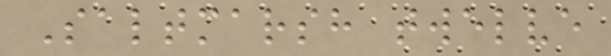Saltmarsh twelve
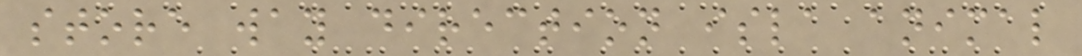store way direction isla animal
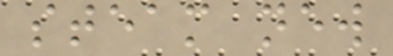steam new
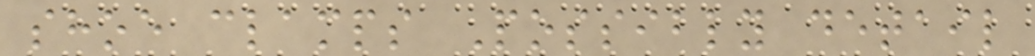shoe clamps Possibly detail
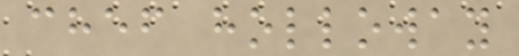chef holloway
